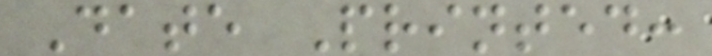Date Printed:
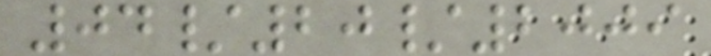04/20/2009
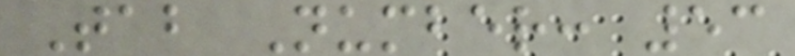Tab Number: 53
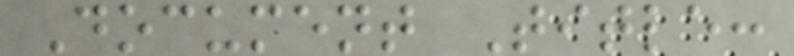Document Title:
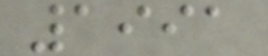1991
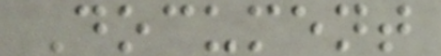Document
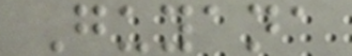Guyana
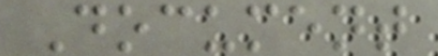Document
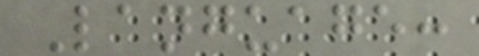Language:
